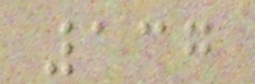137
